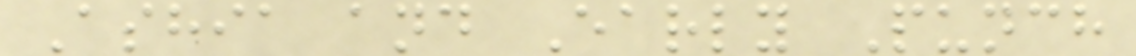Ashia and Early Punch
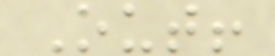Out!
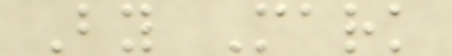By Mark
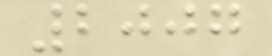2007
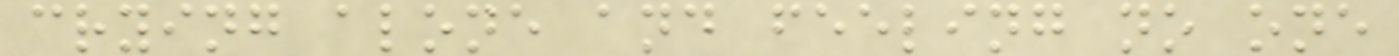crying alone and feeling no one
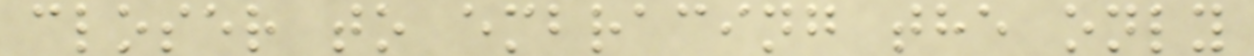closer to embracing the only
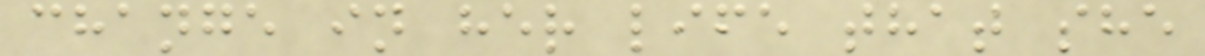change in her life that she
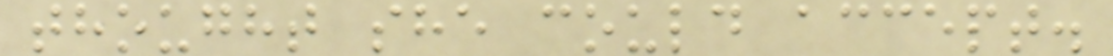thought she could accept.
